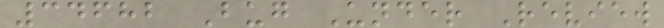34682 Bug Under Review
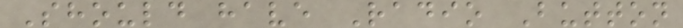Should have Radio Button
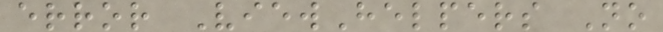error ViewHelpers No
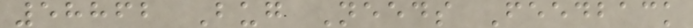58862 Bug Needs Feedback
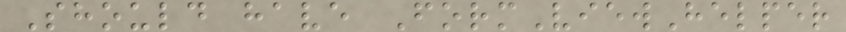Should have FormViewHelper
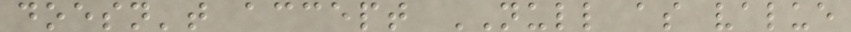doesn't accept NULL as value
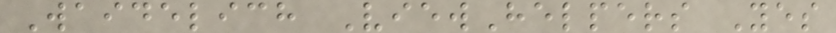Waidelich ViewHelpers Yes
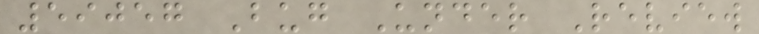59057 Bug Under Review
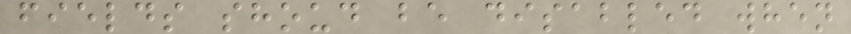fields shoud be disabled when
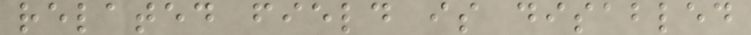related field is disabled
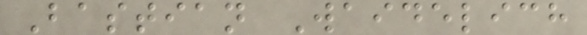Bastian Waidelich
